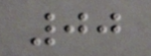00
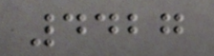4427
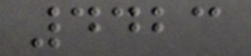4423
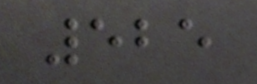525
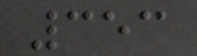353
